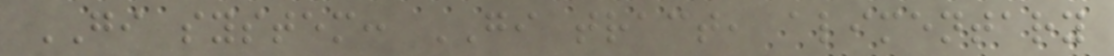GI system: GI tract, alimentary
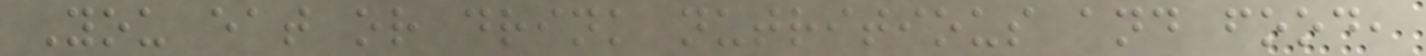You eat or drink nutritious and food,
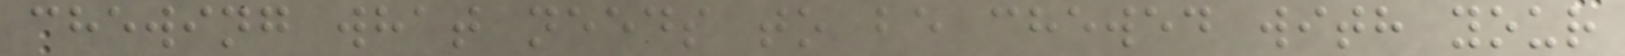chewing what needs to be chewed with your
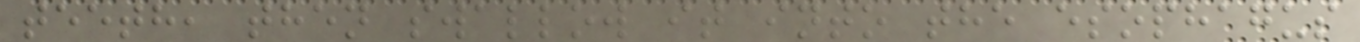teeth, then swallow it into the esophagus
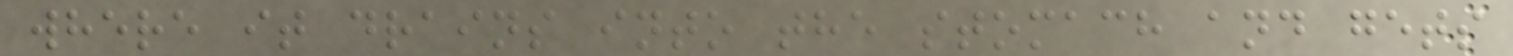where it drains into the stomach and gets
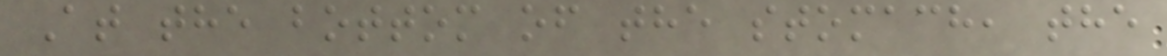At the bottom of the stomach, the
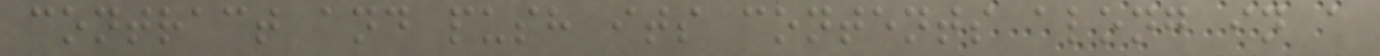contract and push its contents along in a
